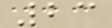23
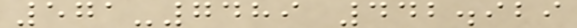571-7489 442.929
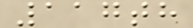117th
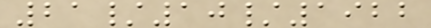21/10/1922
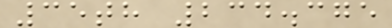35th 234.375
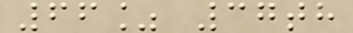66% 37th
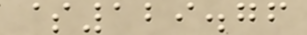$129.76
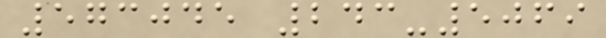573045 243-5069
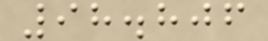98.806
